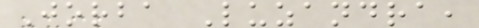Jorba Luzandra,
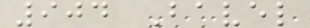904 Bavel
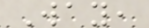Way,
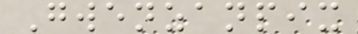Gwenzanpix
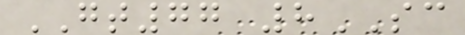GT77 8SC
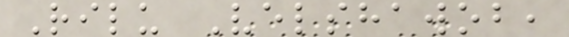Rilu Velshawob,
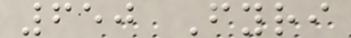650 Fyri
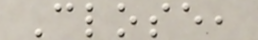Close,
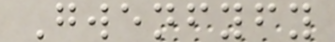Gwenfyfy
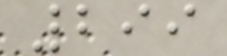299
